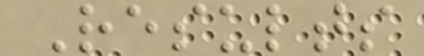Results
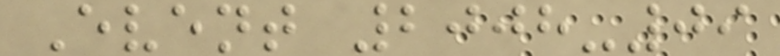Event 2008-09
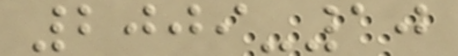2009-10
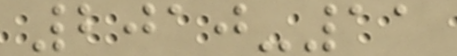2010-11
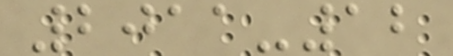2011-12
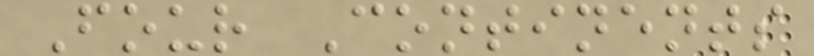Four Continents
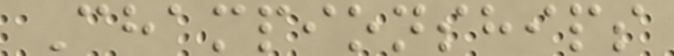Championships
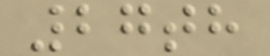27th
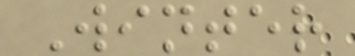Winter
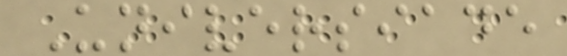Universiade
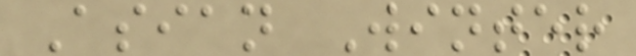Asian Winter
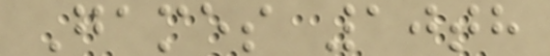Games 10th
